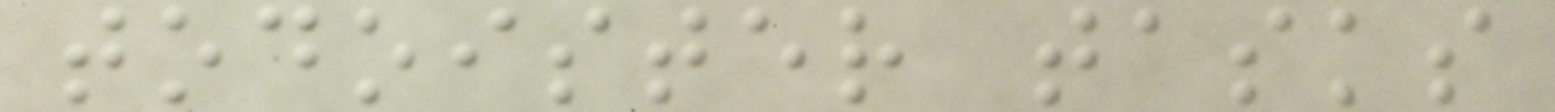todoister tasks
